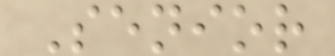Senior
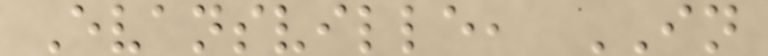Evansville, IN
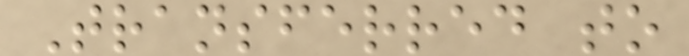Transferred to
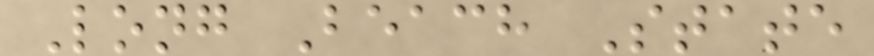Long Beach State
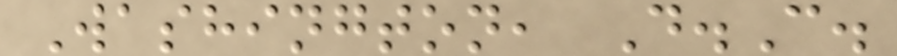Washington, D.C.
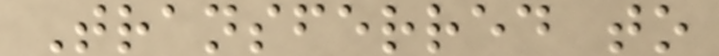Transferred to
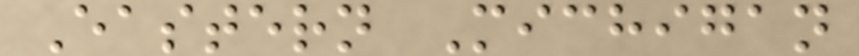Eastern Michigan
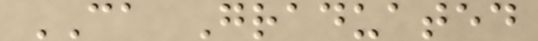CA Graduated
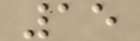15
